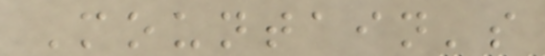Mountain's
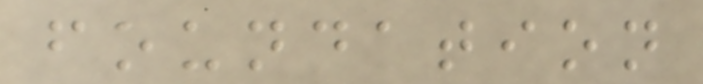foundation
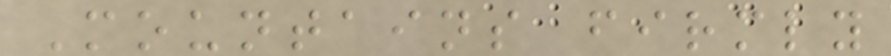Mountains firmly
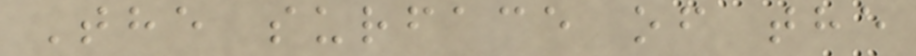The surface of the
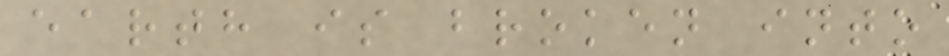earth is broken into
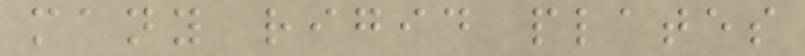many rigid plates
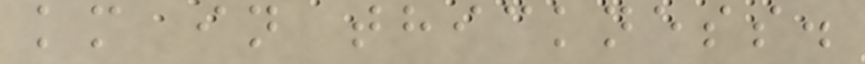km in thickness.
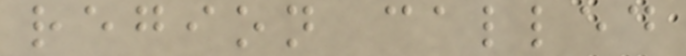region called
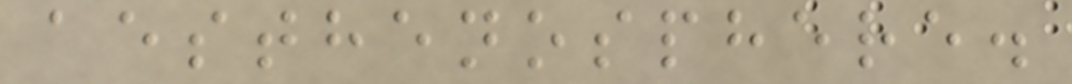aesthenosphere.
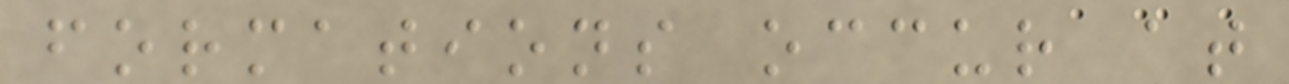formations occur at
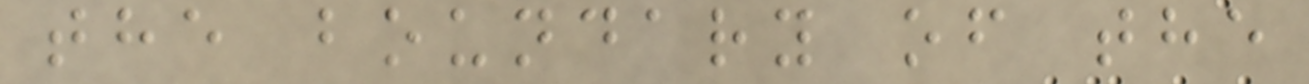the boundary of the
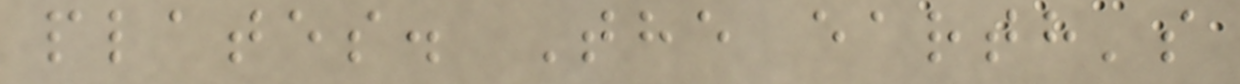plates. The earth's
